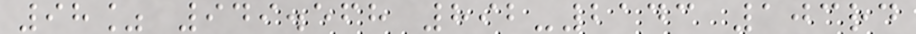98% 949.568 892-2143 103rd
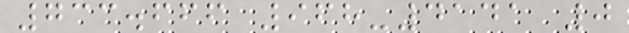733.666 968-4141 0
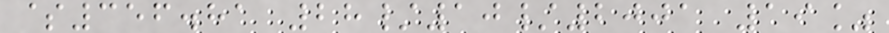$356.81 28/10/2001 19%
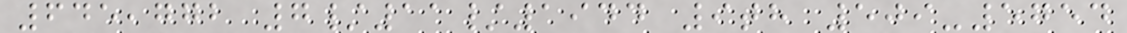645,772 7/11/1944 9th 509-5754
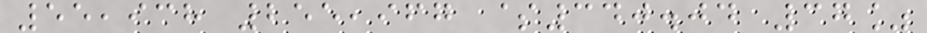55,938 255,967 $340.04 37%
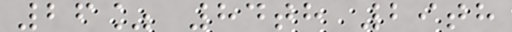26% 84th 29th
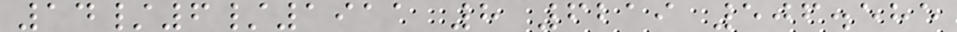14/6/1911 8 6219 506.585
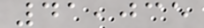41,035
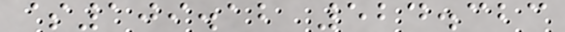$109.12 524.323
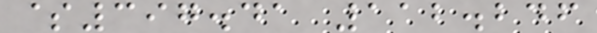$397.41 112.246
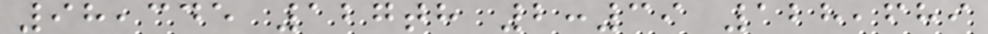98,345 127th 2:39 128,689
